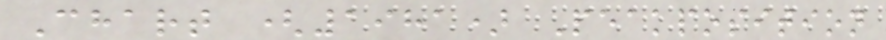Chart (1981) Peakposition
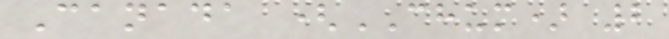Canada (CHUM) 2
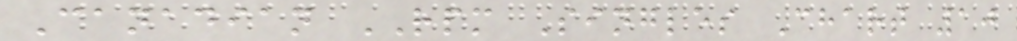Canadian RPM Singles Chart 10
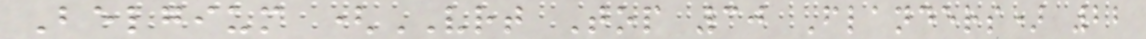Belgium (VRT Top 30 Flanders) 22
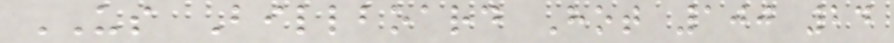US Billboard Hot 100 24
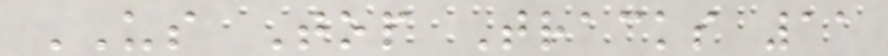US Top Tracks 11
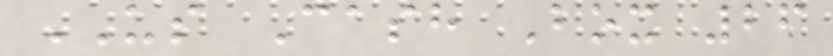US Cash Box 26
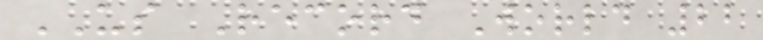US Record World 22
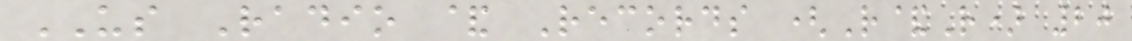US Radio & Records (R&R) 20
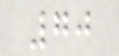70
